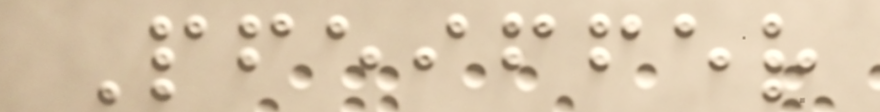Pfeiffer
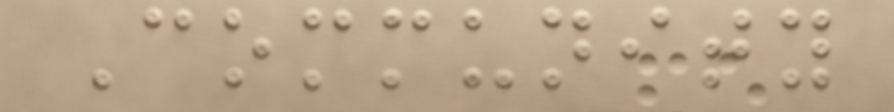Community
